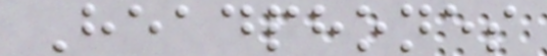Headphones
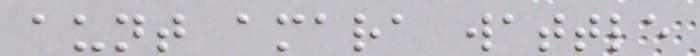aunt amara wattle
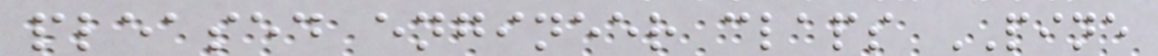pleased engineer claps PINE
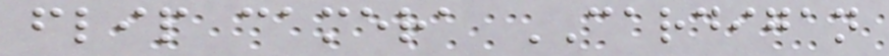flip camera CARDIGAN
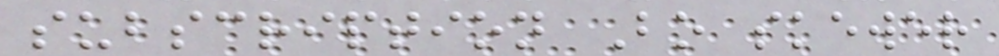subscription Bo skewer
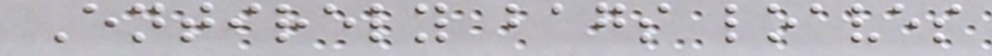Entirely bags loaves
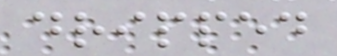dripped
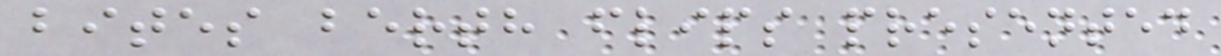bites berth flips presented
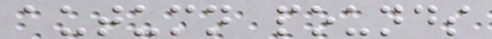autumn pounds
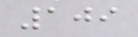109
